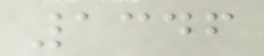1346
